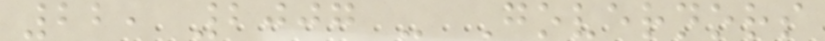22, 2007 - Governors
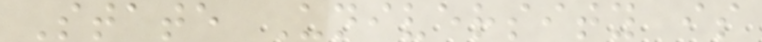State University is
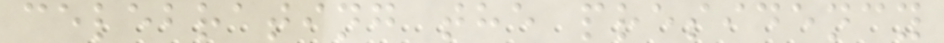celebrating the presidency
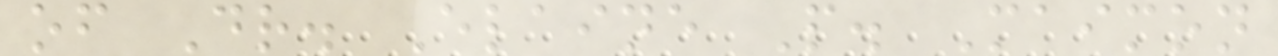of Dr. Elaine P. Maimon
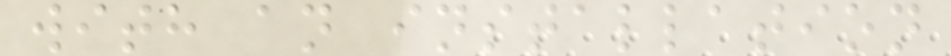with an installation
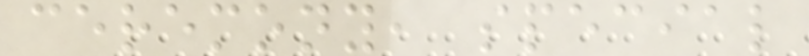ceremony, special
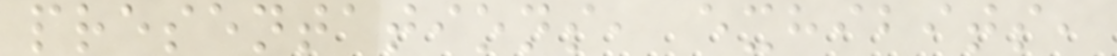presentations, exhibits,
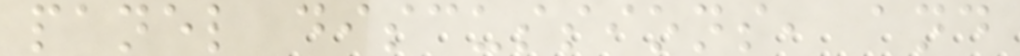panel discussions, and
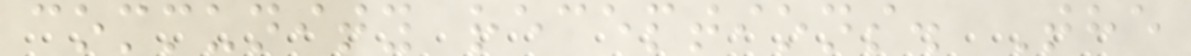community receptions. The
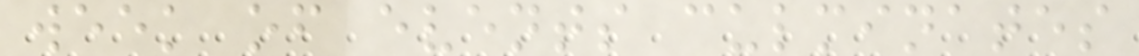week of events culminates
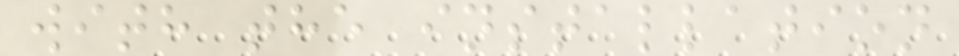with the installation
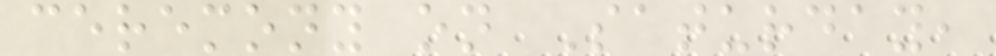ceremony on Saturday,
